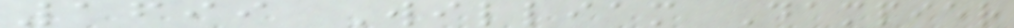1699 William Dampier
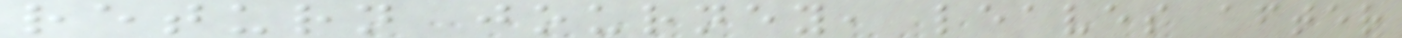return journey, leaves after
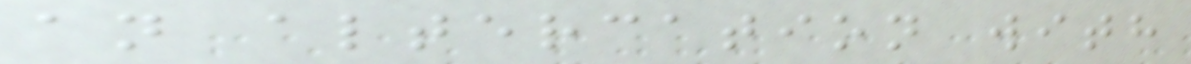an altercation with
